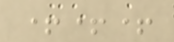+++
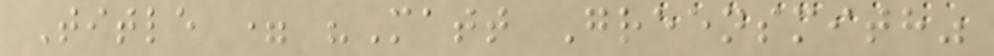Title = "Matt Greensmith"
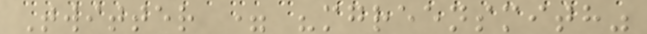Twitter = "mgreensmith"
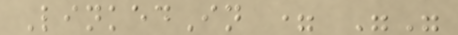LinkedIn = ""
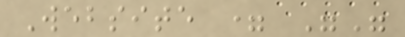Website = ""
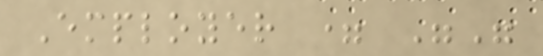Employer = ""
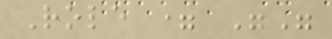Role = ""
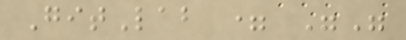GitLab = ""
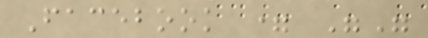Facebook = ""
